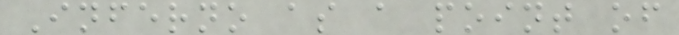Inferno as a point of
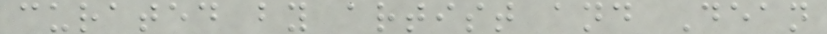curated by artist and Dean
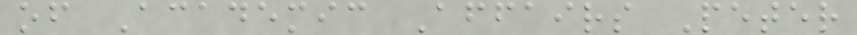of Academic Affairs Peter
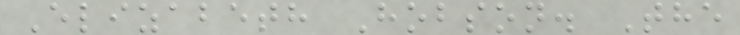Elizabeth Hobson. The
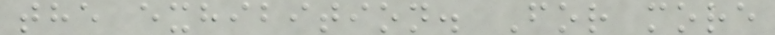the exhibition. For more
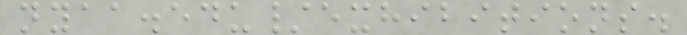nyaa.edu/exhibitions.
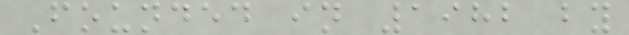Founded in 1982 by
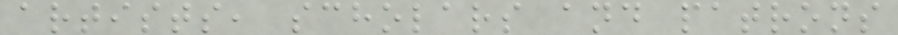artists, scholars and patrons
